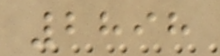2898
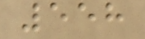558
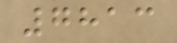7813
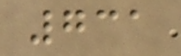731
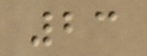23
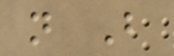n B
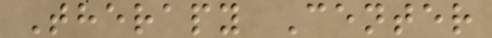Therapy Center
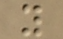y
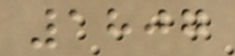1807
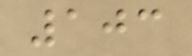103
